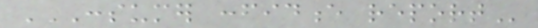CONSUMER CONFIDENCE REPORT
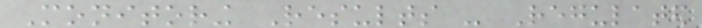Monitoring Results - Regulated
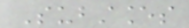Substances
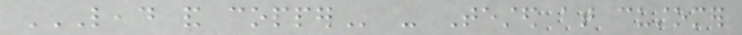LEAD AND COPPER - Tested at customer
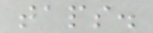taps.
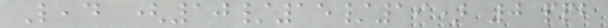Lead (10/15/19) 0 ppb
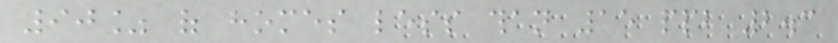90% of homes less than 15 ppb 2.3
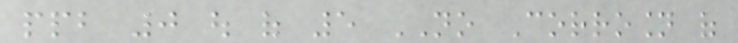ppb 0 out of 5 NO Corrosion of
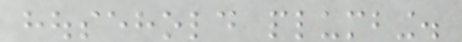household plumbing.
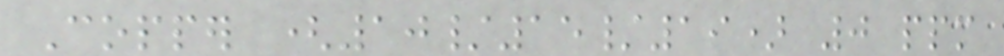Copper (10/15/19) 0 ppm
